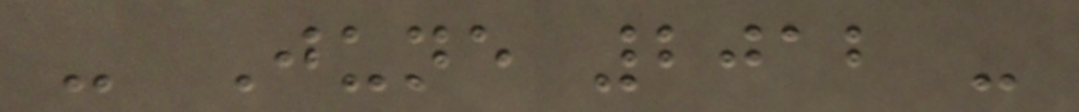- June 2012 -
